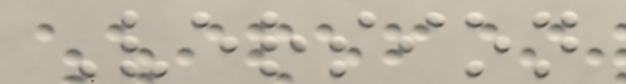Version
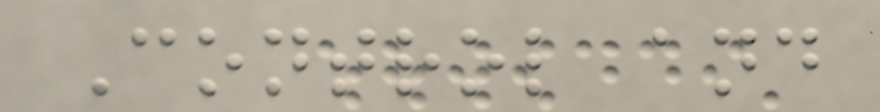Control and
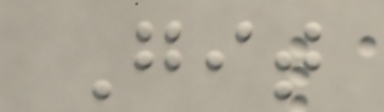Git
